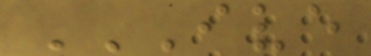IVE
